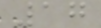17
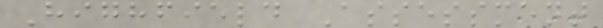Highfield Assessment
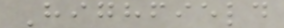Highfield
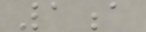1a
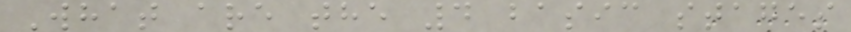What are the 4 basic stages
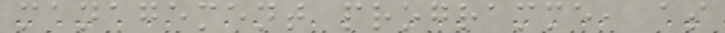management programme, as
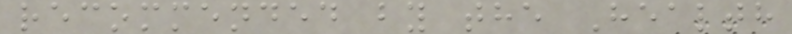recommended by the Health
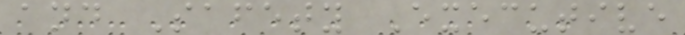and Safety Executive
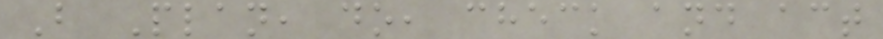B Plan, do, check and act
